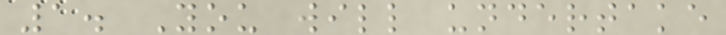1. You will undertake
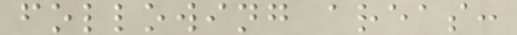following areas:
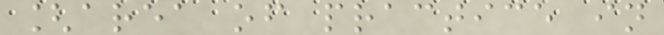[area of practice in
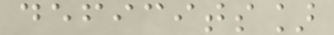deficits]
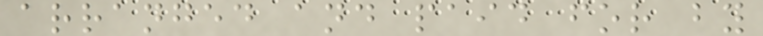arranged and paid for by
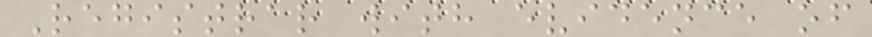Registrar with evidence of
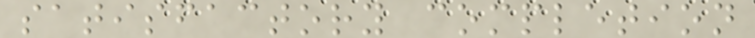satisfactory completion
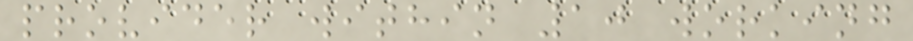provider within 10 working
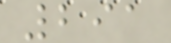291
